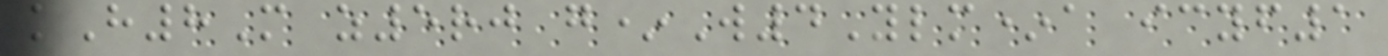kH8M z5rj g*W4Ylm*a icyf1
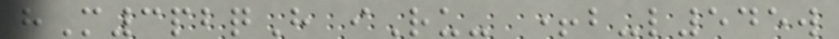hM3pbqH iRu- +b-l545w
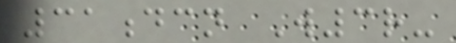31dcn W3r-
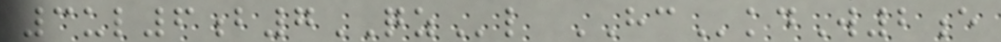3ul6b7QZl HCkdW2e
